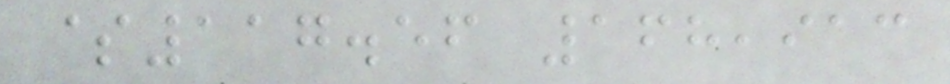$117.56 168,913
